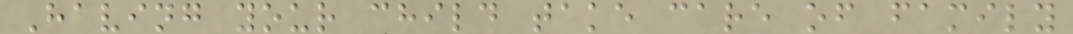Having your child take care of family
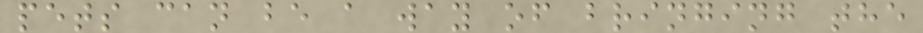pets can be a way of bringing the
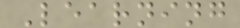Learning
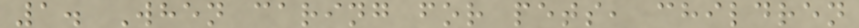1. When caring for pets, children
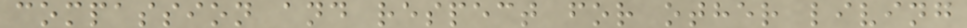compassion and respect for other living
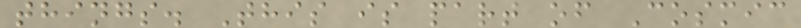things. This is part of Cosmic
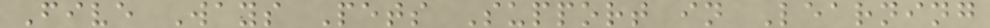Five Ways Pets Support in Learning
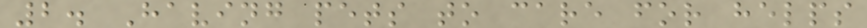2. Having pets to care for helps
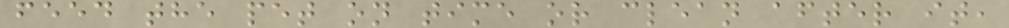feed the pet on time or clean after it,
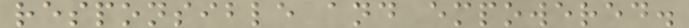responsible and empowered.
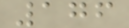176
